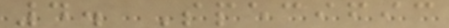4. Specific
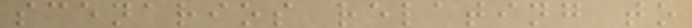scenarios relating to
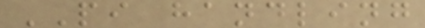PI handling
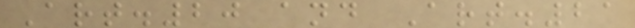Art.20 and Art.21
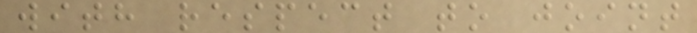with respect to joint
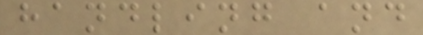handling and
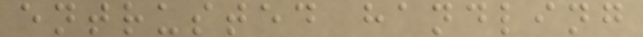entrusted handling
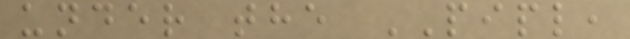under the PIPL,
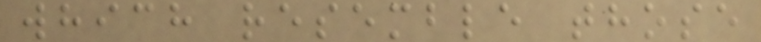which resemble those
